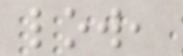low,
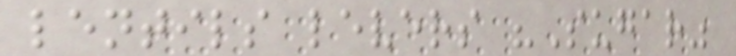lentils levers "Sugar"
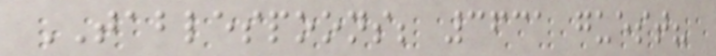TABLESPOONS; 3631 guest?
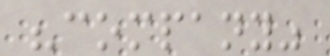"company"
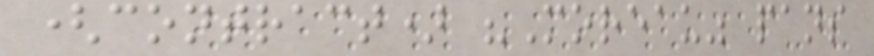(contract) "Moreau" pans
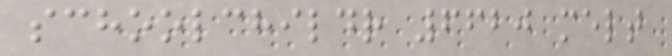schoolchildr 6620 melt
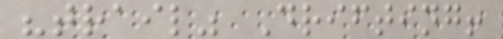"trail" Drifting!
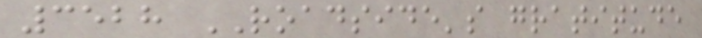3528 ROADSIDE's gratitude
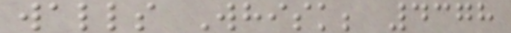walls Whisk; 4378
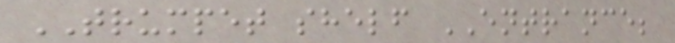TRUMPET shelf ENTRANCE;
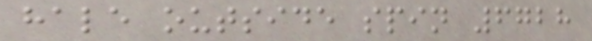hale outside spin 6728
